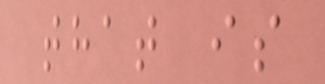that is
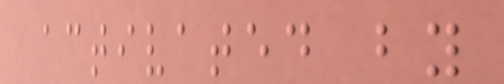activated by
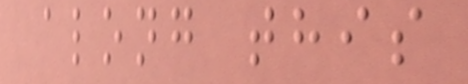along this
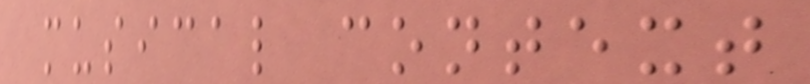musical context
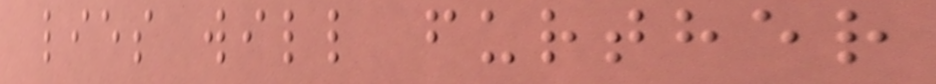lies will further
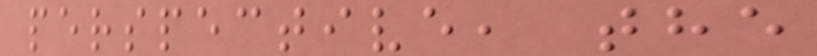perspective, the
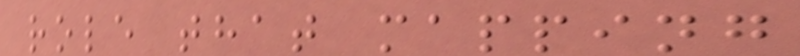role that mapping
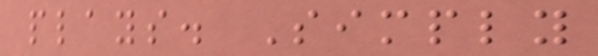plays. Simply
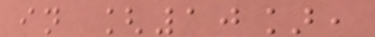in [10],
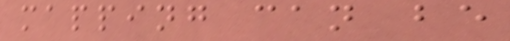mapping can be
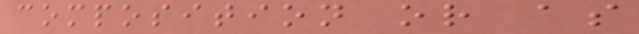composition or as
